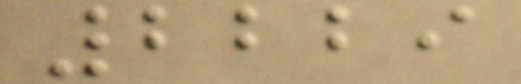2229
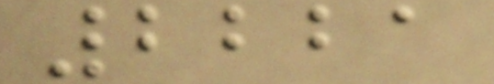2221
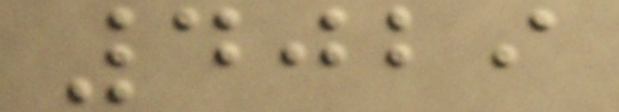4029
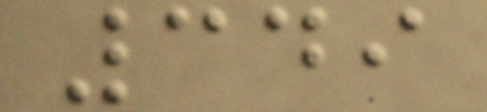349
